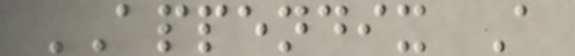APPENDIX A
